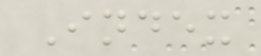Index
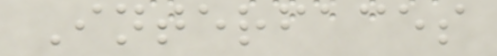Interfaces
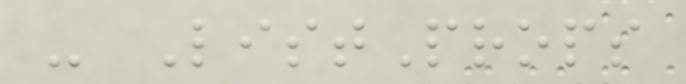- ListProps
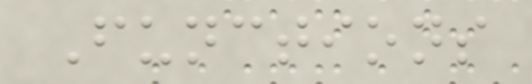Functions
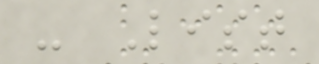- List
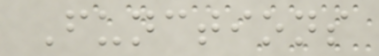Functions
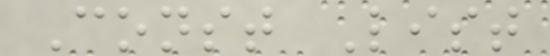Const List
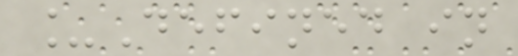_Defined in
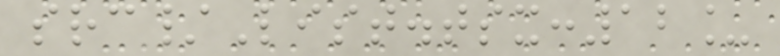src/List.tsx:12_
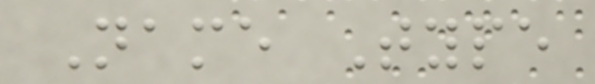Name Type
